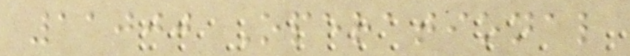11000 Operational
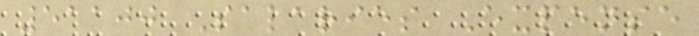51100 Salaries Expense
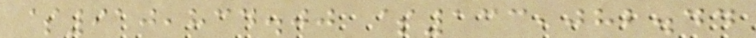$910,834.00 $133,082.44
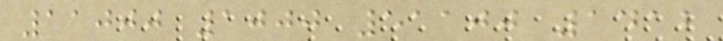11000 1000 51100 1412
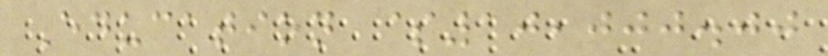Education $10,000.00
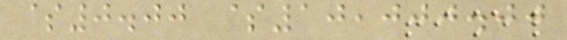$0.00 $10,000.00
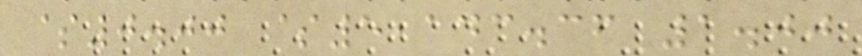$0.00 $5,143.36 1.00
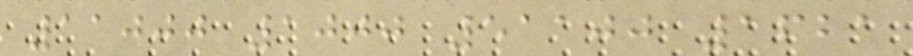11000 1000 51100 1621
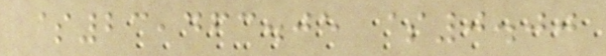$23,463.05 $0.00
